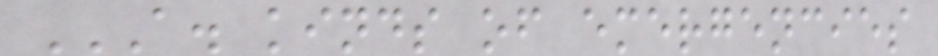A. KINDS OF EMERGENCIES
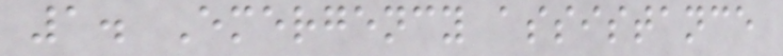1. Emergency assistance
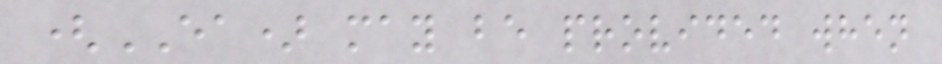(EA) may be provided when
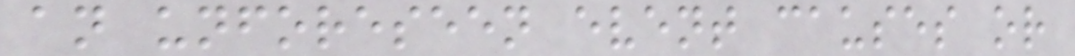an unforeseen event causes or
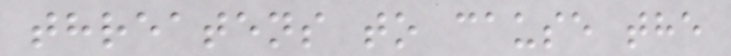threatens to cause the
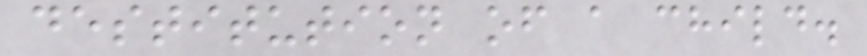destitution of a child.
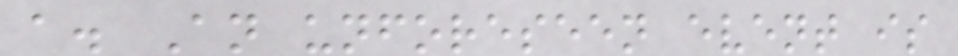a. An unforeseen event is
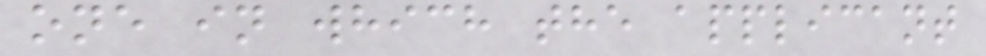one in which the applicant
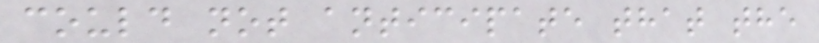could not anticipate that the
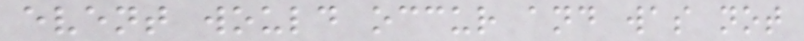event would occur and was not
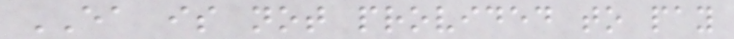EA is not provided to pay
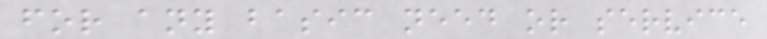for any basic need or service
